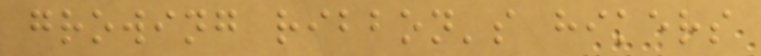growing ribbon's hikers
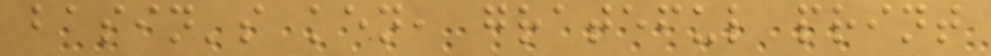basin's ken, grateful print
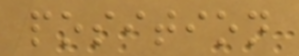position
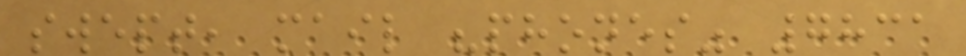swept, mail "phones" 7831
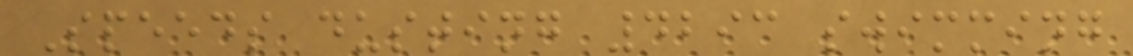Speeds dusting 4293 swimming
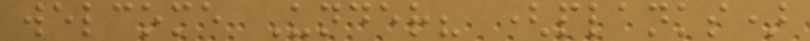welcome Under? (planks)
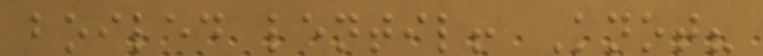boiled lentil! Knot?
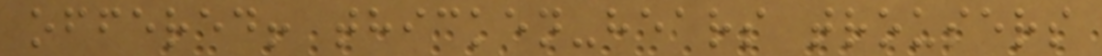offered! thicken-hears trousers
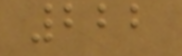222
